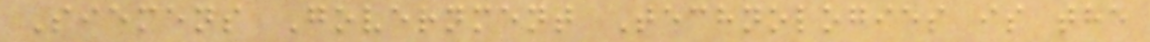Siemens Government Technologies is the
